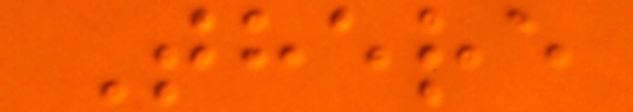There
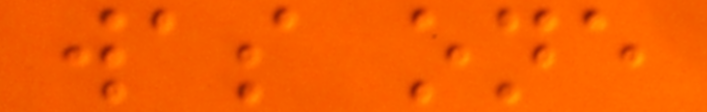was one
